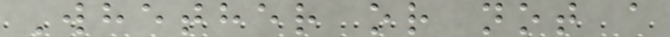Whether or not a
